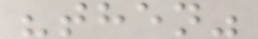"then"
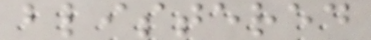blistered
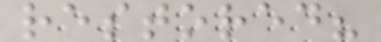restored?
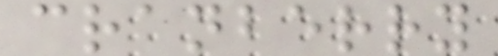cranberry
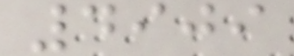4909
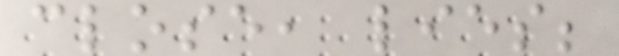close, lies;
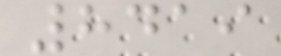8419
